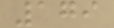179
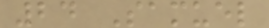24 Samuel
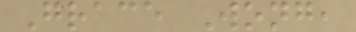Grace Wong,
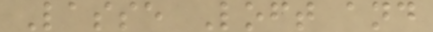Lasse Loft and
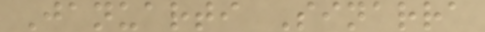Januarti Sinarra
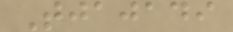Tjajadi
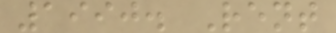1990. Rent
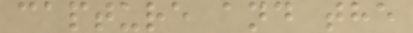capture and the
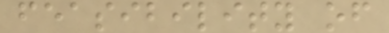feasibility of
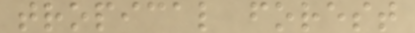tropical forest
